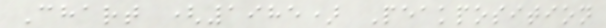Chart (1985) Peakposition
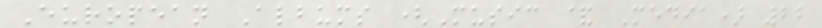European Albums (Music & Media) 22
